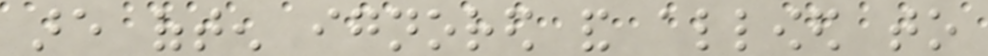are often ignored and allowed to
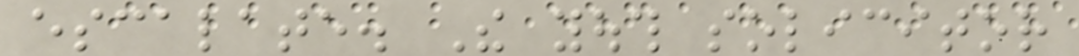escalate. The youth solicitor
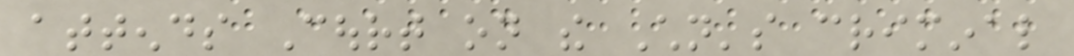attends Court on the Children's criminal
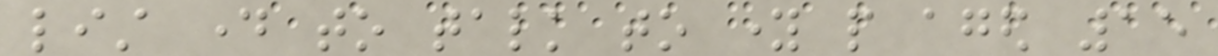list day to talk to young people aged 15
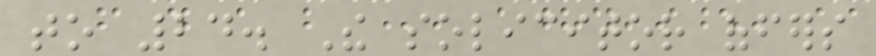to 24. The solicitor offers
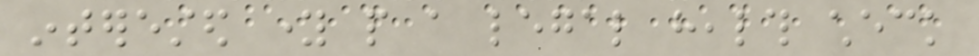interested young people a legal health check
